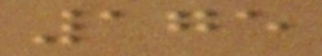175
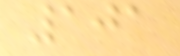101
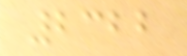2322
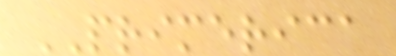PRIMERICA
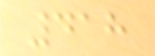418
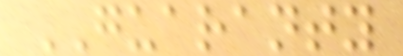GUARANTY
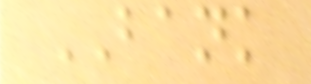BANK
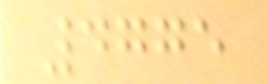4775
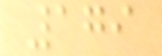179
